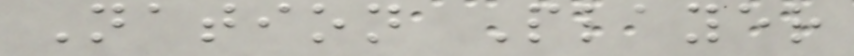Nation Player
